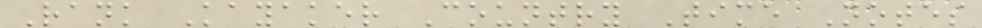Rank Kayaker Country Time Notes
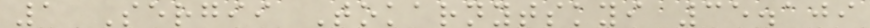1 Sergii Tokarnytskyi 35.109
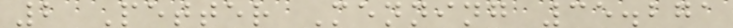2 Petter Menning 35.271
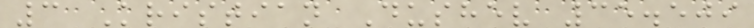3 Kristian Dushev 35.509
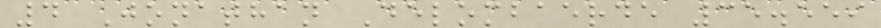4 Jonathan Delombaerde 35.559
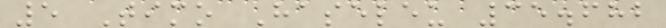5 Timo Haseleu 35.682
